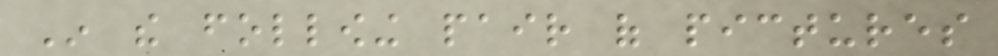In the following pair of pictures
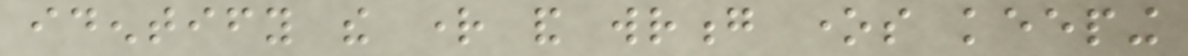identify the right and wrong ones keeping
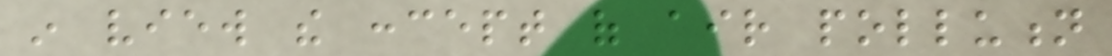in view the concept of air pollution
